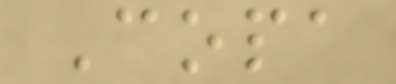Copa
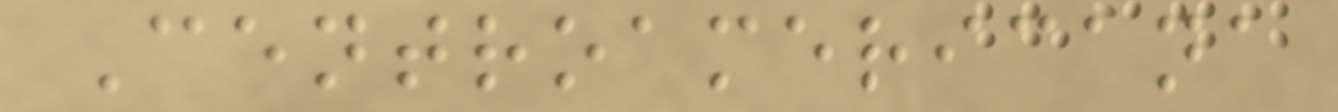Centroamericana
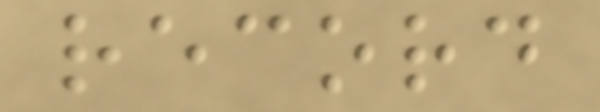record
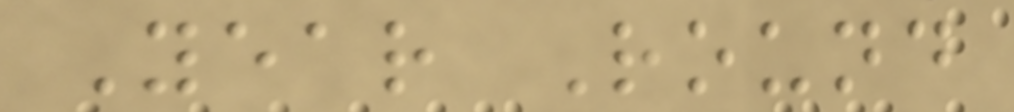Year Round
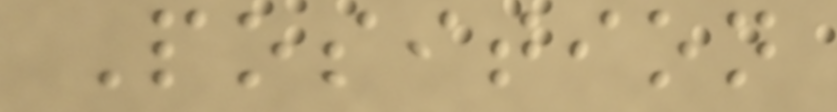Position
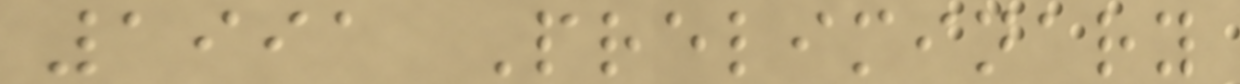1991 Preliminary
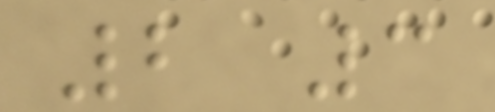2 3
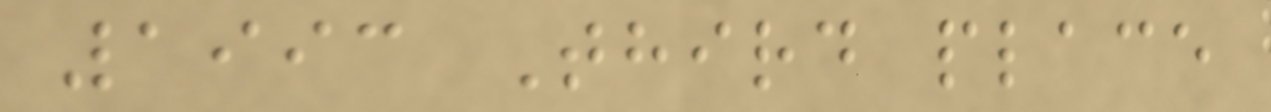1993 Third place
